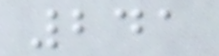241
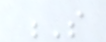S
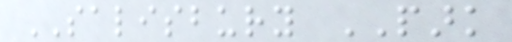SALISBURY PARK
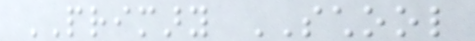PRIMARY SCHOOL
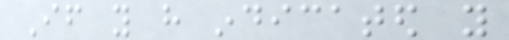If you have indicated you
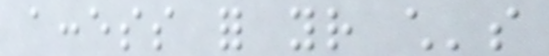access for your child's
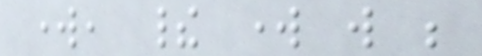work, their work will be
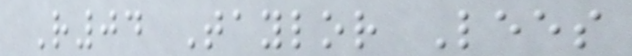R04 Taylor Lees
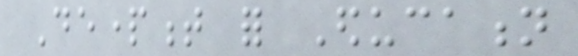Department for Education
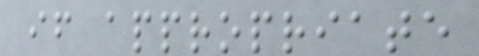if appropriate
